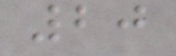20
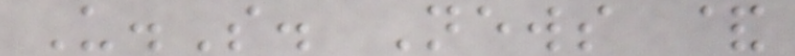U.S. News &
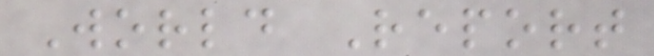World Report
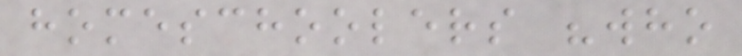homeschoolers "who
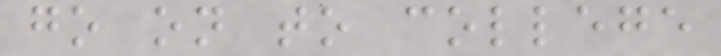go on to college
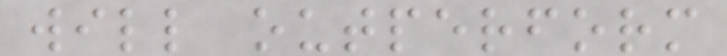will outperform
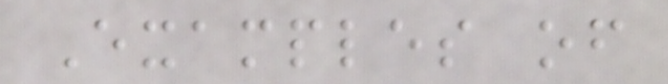Examples of
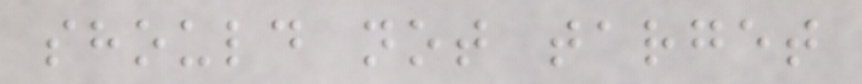should not target
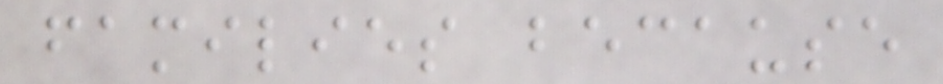families because
